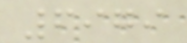6979
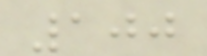100
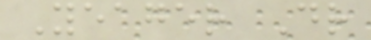Yeager Dr
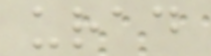urad
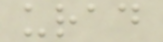urad
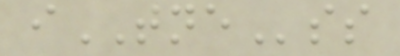iTNEss
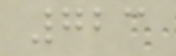723
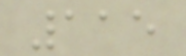115
